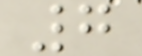7
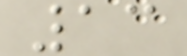13
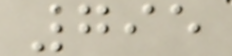795
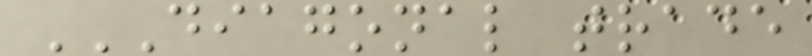DIAGONAL TRADE
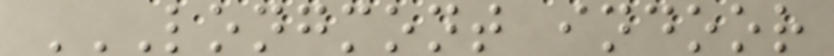LONGMONT INDOOR
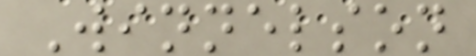Winnelson
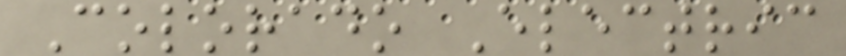Colorado Electric
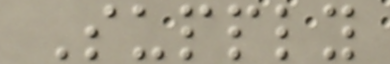Supply
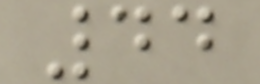44
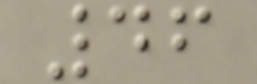46
